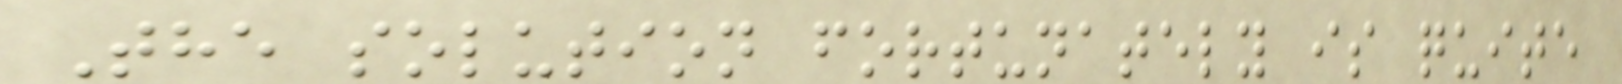The solution fortunately is quite
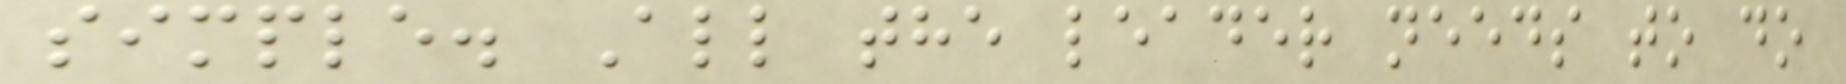simple. All the leader needs to do
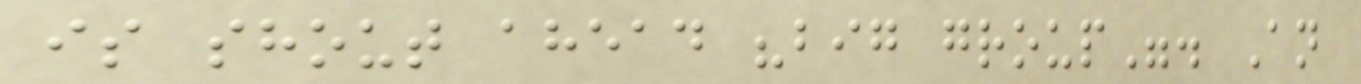is shout ahead "big group". An
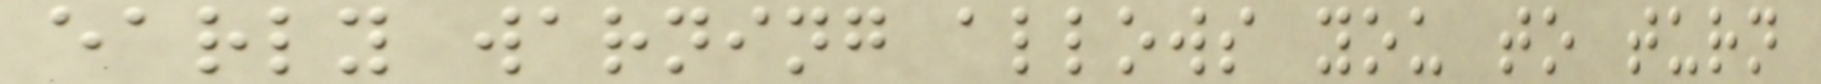early warning allows you to turn
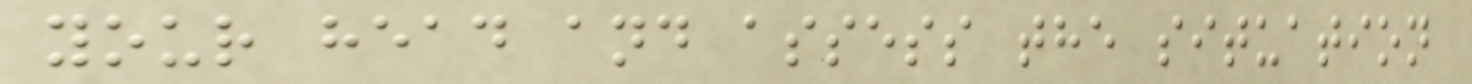your head and assess the situation
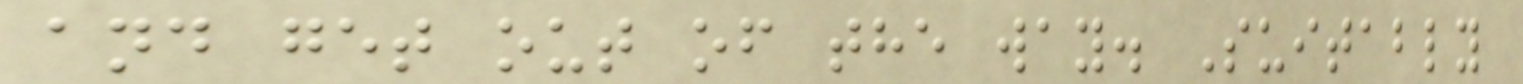and get out of the way. Suitably
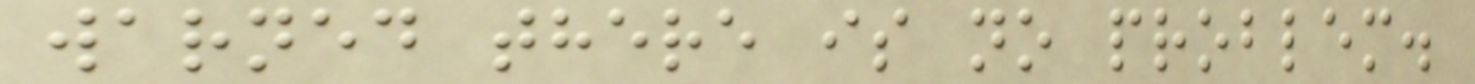warned there is no problem.
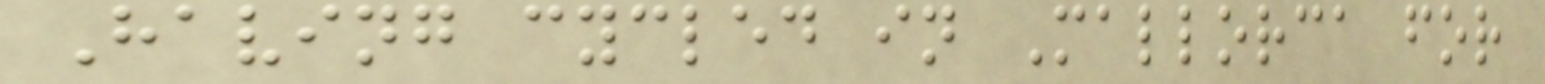Having cycled in Mallorca for
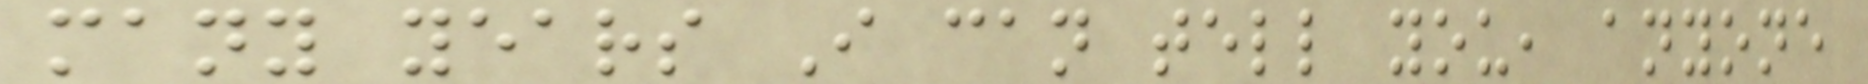many years I can tell you, anyone
